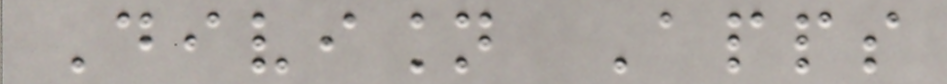Division Apps
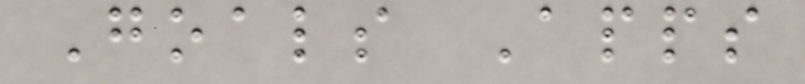Goals Apps
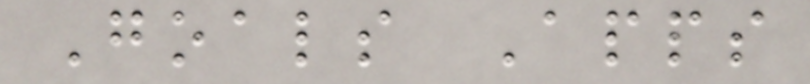Goals Apps
